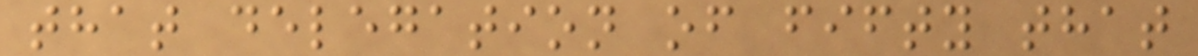that delegation of fifty that
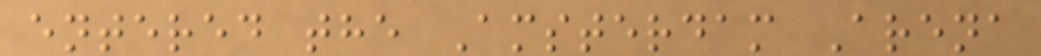entered the Amsterdam Arena
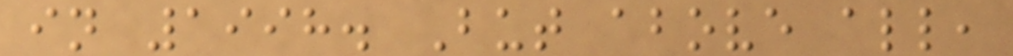in 1998. But above all,
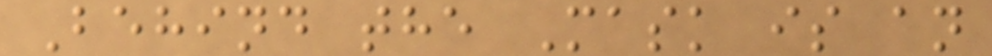Behind the Mask is an
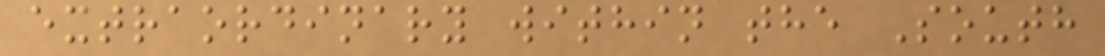extraordinary within the South
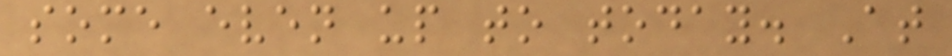some even up to today. At
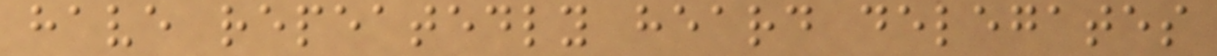have repeatedly heard delegates
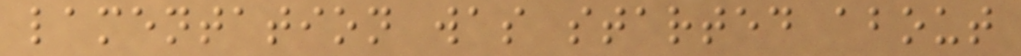lamentation was started about
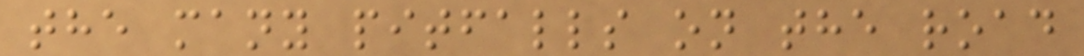the many pitfalls on the road
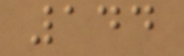144
